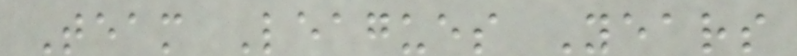Team Leagues Years
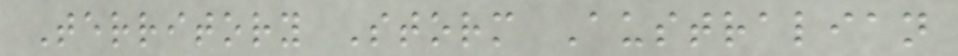Territory Storm Australian
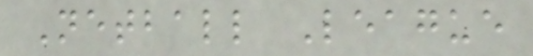Netball League
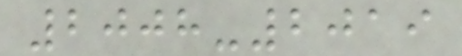2008-2019
